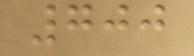700
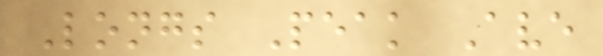Longs Peak Ave
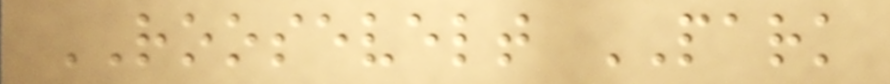ROOSEVELT PARK
